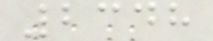2348
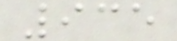935
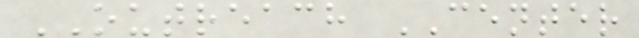OUTREACH CENTER
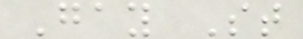Gay St
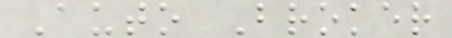Auto Broker
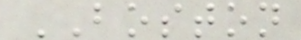BOSTON
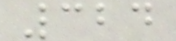324
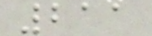211
